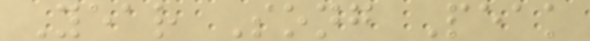Year Song Peak
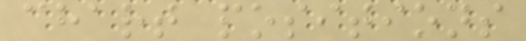chart positions
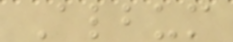Album
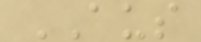AUS
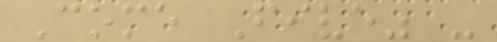Come Five" -
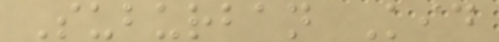Suburban Kid
